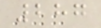287
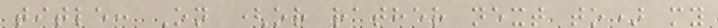title: On (or rather next to) my
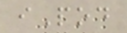iPod
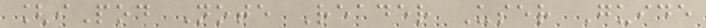[iPod Note Reader User Guide
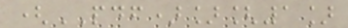(PDF)][1]
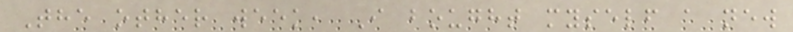The other week, I bought myself a new
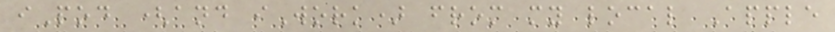iPod (and iWork) from my local Apple
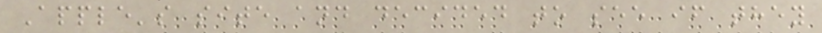Apple's site and decided to see if they
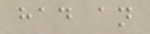had an
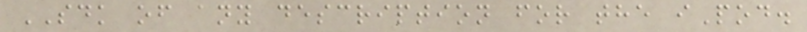SDK of any description for the iPod.
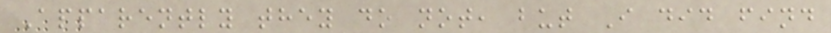Apparently they do not, but I did find
